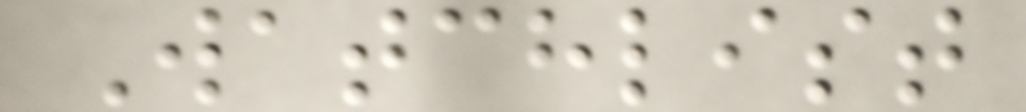Watchlist
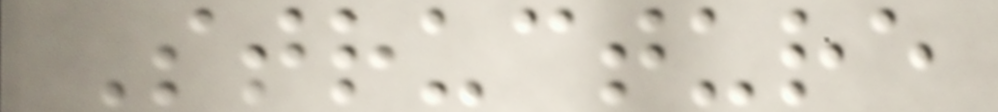Structure
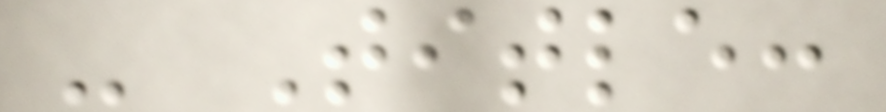- Title:
